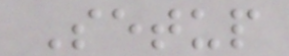Setup
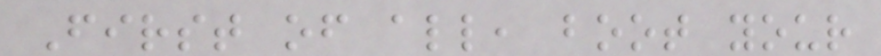First of all, boot your
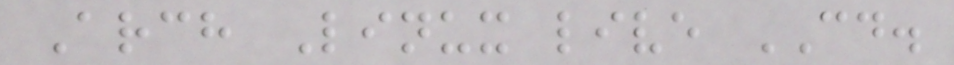Arch Linux live CD.
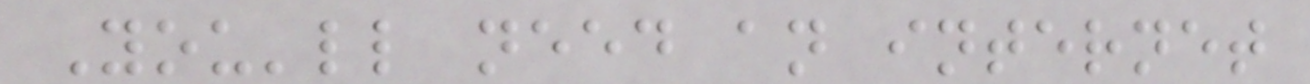You'll need an internet
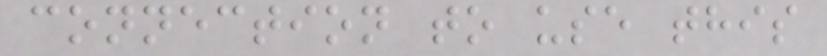connection to use this
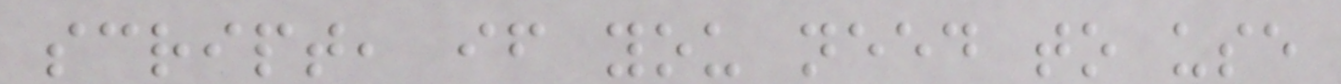script, if you need to use
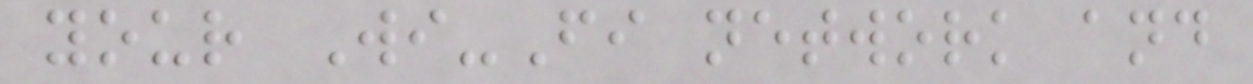your Wi-Fi network and
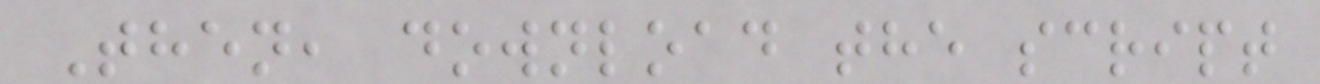Then, download the script
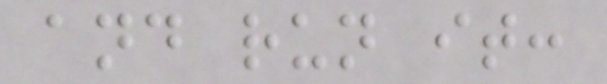and run it:
